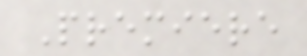Premiere
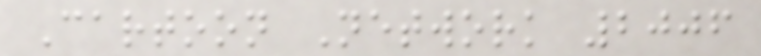Cartoon Network 2006
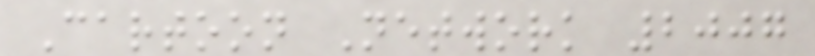Cartoon Network 2007
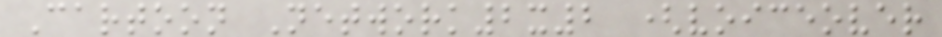Cartoon Network2x2 (voiceover
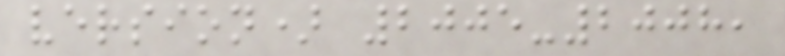version) 2005-2008,
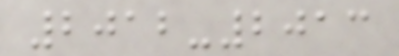2012-2013
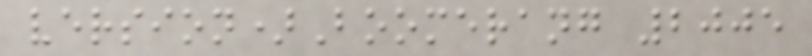version)Boomerang 2005
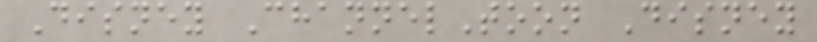Disney ChannelToon Disney
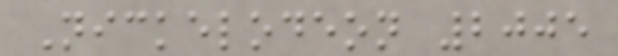Nickelodeon 2005
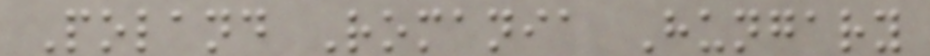Poland Romania Hungary
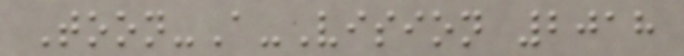Toon-A-Vision 2018
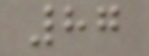87
